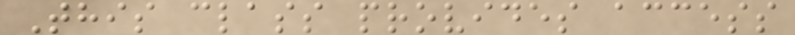This class provides access
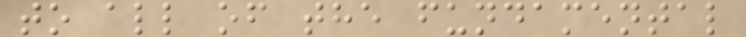to all of the fundamental
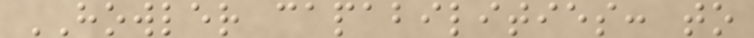HOWLER capabilities: to
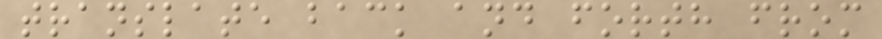translate back and forth from
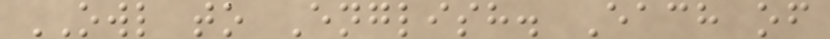OWL to English. Each of
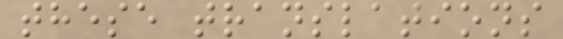these translations
